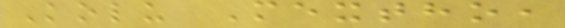Kolu Mextho,
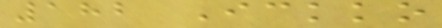182 Ickko
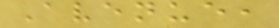Avenue,
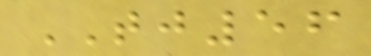TJ56
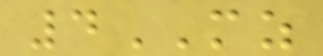4MZ
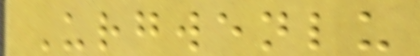Urgwenlu
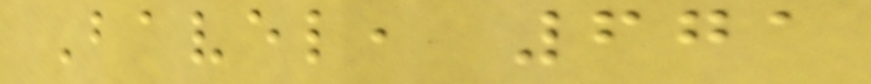Bavel, 671
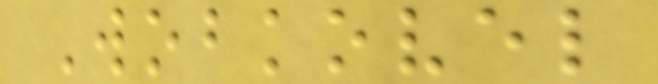Wobkovel
